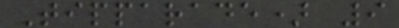Tipparade) 9
